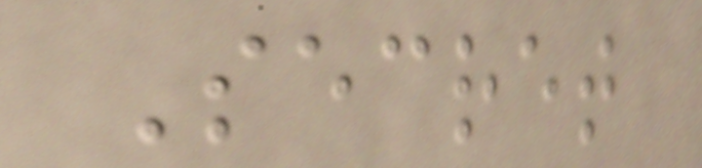Secret
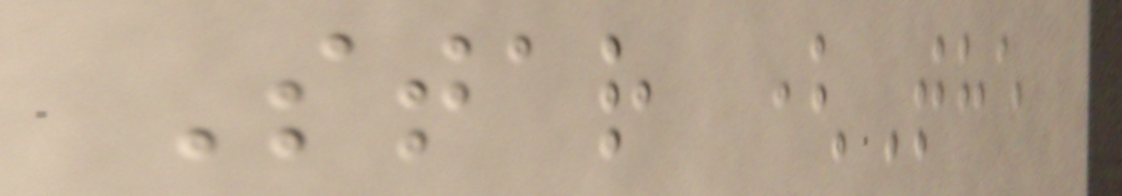Star (The
